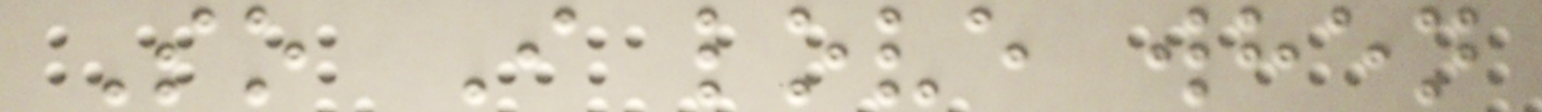So I love when
